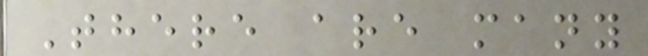There are many
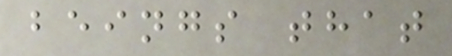beings that
